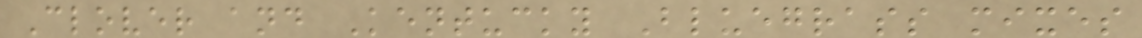Clover and Kentucky Bluegrass mixes
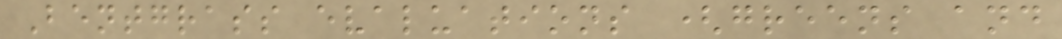Bentgrass evaluations (greens and
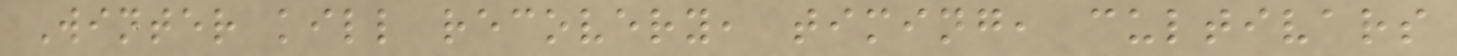Winter kill recovery, timing, cultivars
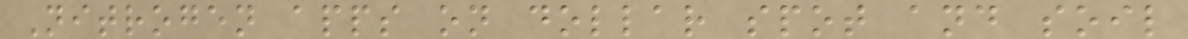Nitrogen apps on dollar spot and soil
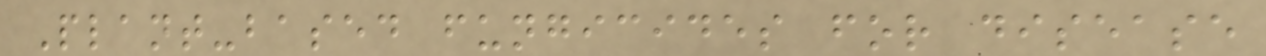Plant-based fungicides for disease
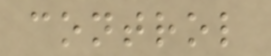control
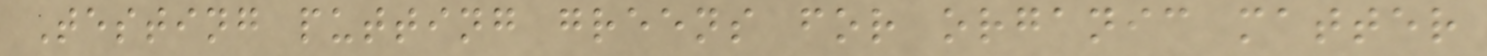Testing putting greens for organic matter
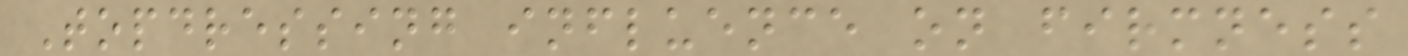Topdressing influence on firmness
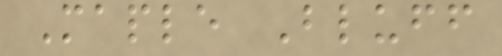Maple Bluff
